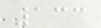133
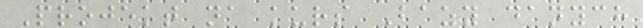Projekt na kurs Bazy danych
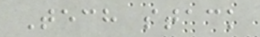Tech stack
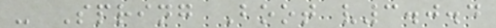- Spring Boot v3.0.4
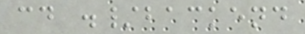cd ./backend
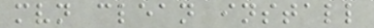mvn clean install
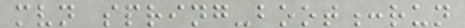mvn spring-boot:run
